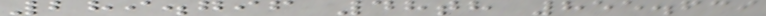289.796 48th 855.639
